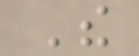The
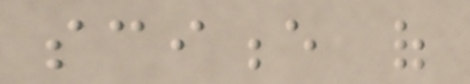science of
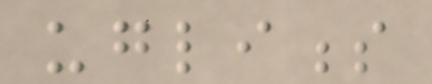ugliness
